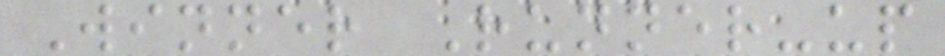Winner Runner-up
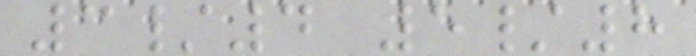3/4 5/8
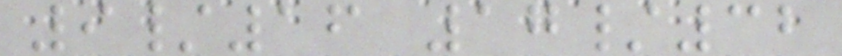9/16 17/32
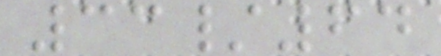33/64
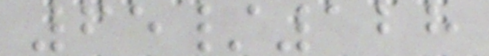65/128
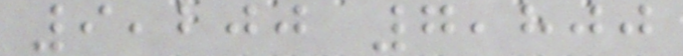9,200 7,800
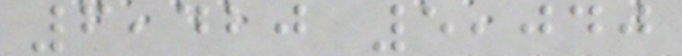6,420 5,040
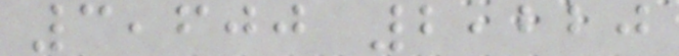3,600 2,220
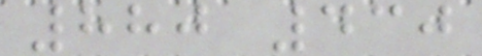880 430
